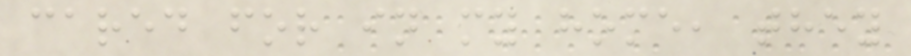cared for in my home, they
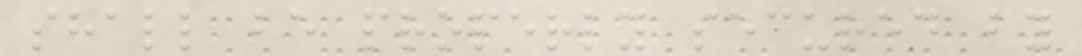shall be properly secured by
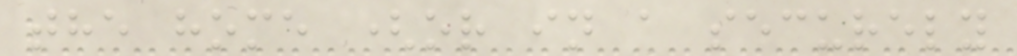the home (or in a securely
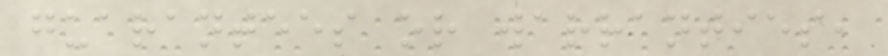guarantees or warranties,
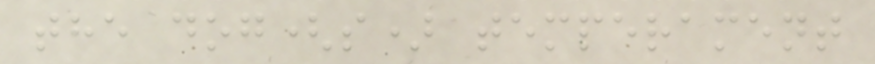the dog(s) temperament
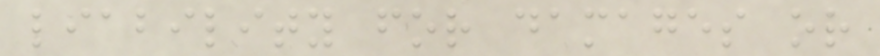liability for damages or
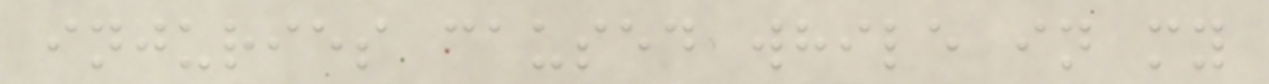injuries caused while in my
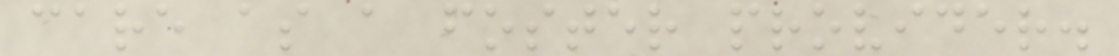care as a foster provider.
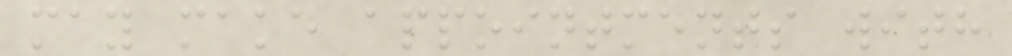may make appointments with
